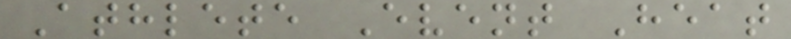Athlete Event Heat
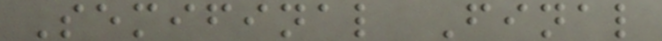Semifinal Final
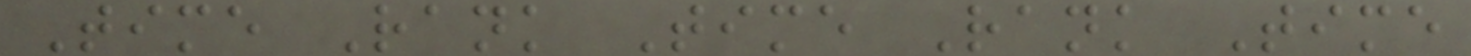Time Rank Time Rank Time
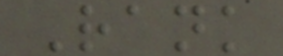Rank
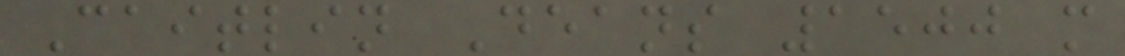Caitlin Deans 1500 m
